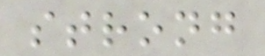strong
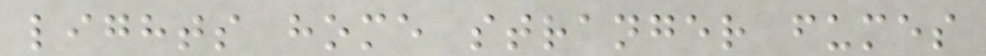lights home stranger fumes
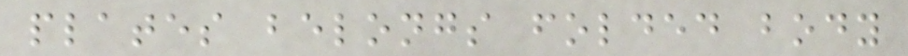plates belongs folded body
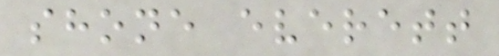shone everett
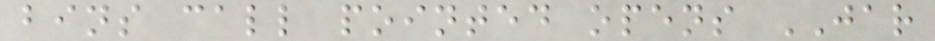bins call pointed opens JAR
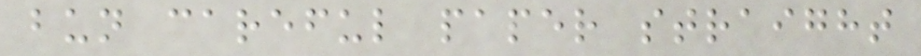bun careful paper straight
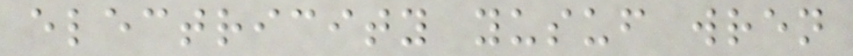electricity yusuf wren
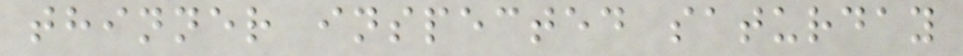thinner inspected saturday
